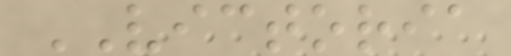VICTORIA
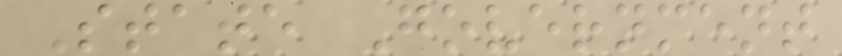State Government
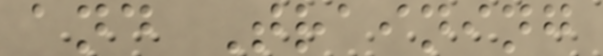and Training
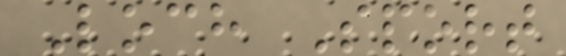Loch Sport
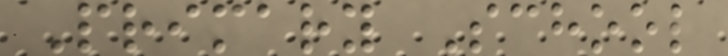Primary School
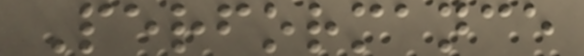Performance
